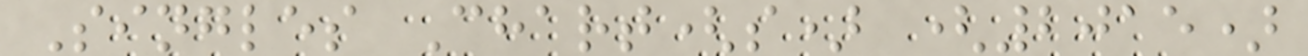Singles Chart(s) (2015)
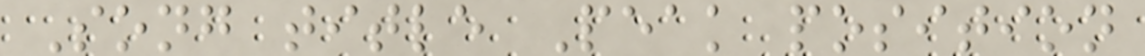Song title Peak position
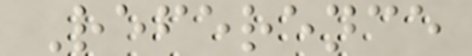Reference
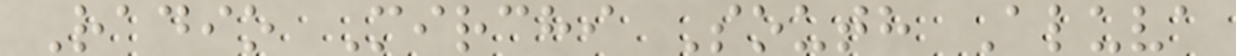Radio Mirchi South Aluva
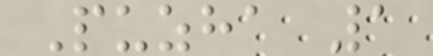Puzha 1
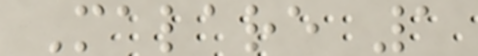Malare 1
